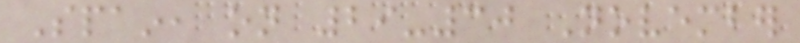Spain, on 29-30 November
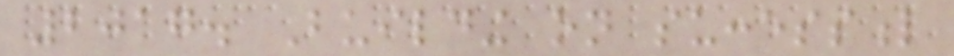2017. Building on successful
